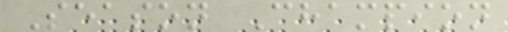Season Champion
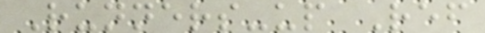Runners-up Ref
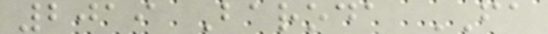2019 Baroda FA
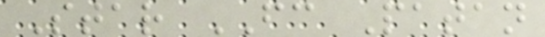Star FC Patan
